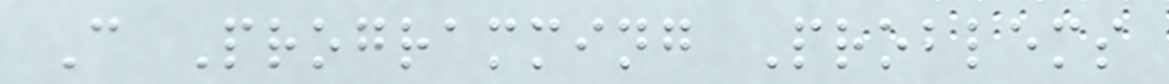C Programming Problems
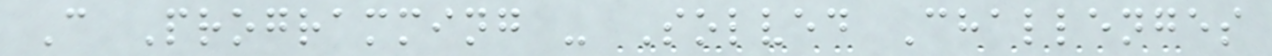C Programming - Solved Challenges
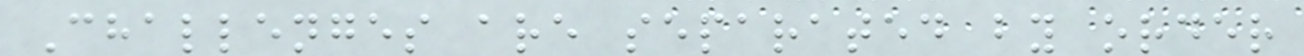Challenges are separated by order
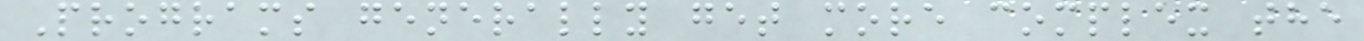Programs generally get more complex the
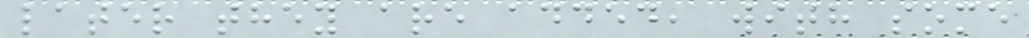later they are added, with some
